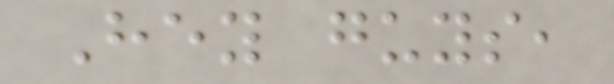Hey guys,
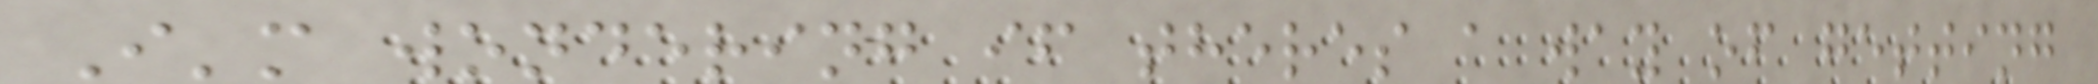I'm wondering if theres a way of getting
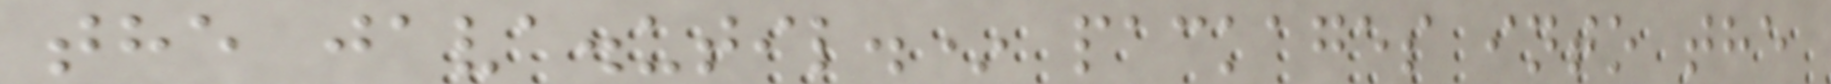the java.util.* packages into the
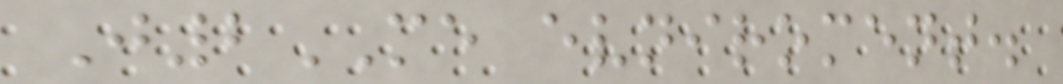J2ME evniroment.
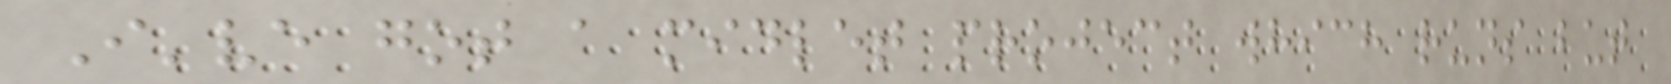I've got a midlet project which runs but
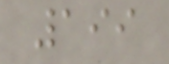199
